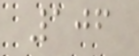106
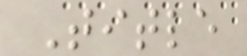Title
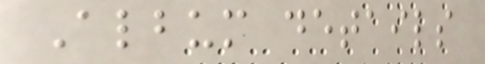Album details
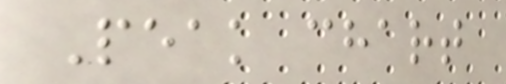Peak chart
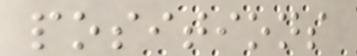positions
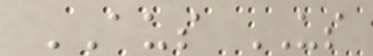AUS US
